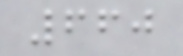660
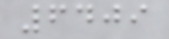6409
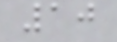10
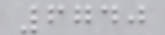6740
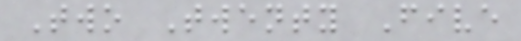Two Twenty Five
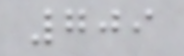709
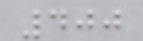400
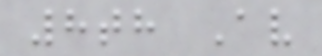8th Av
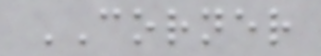CORNER
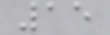15
